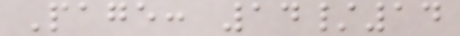Page: 14/14
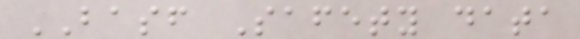BASF Safety data
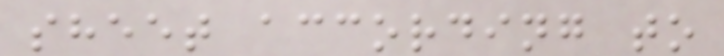sheet according to
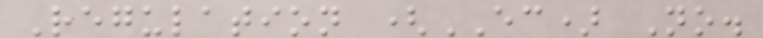Regulation (EC) No.
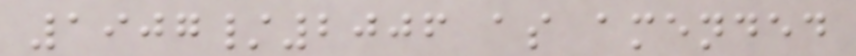1907/2006 as amended
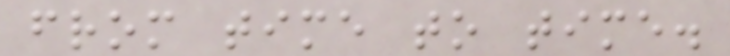from time to time.
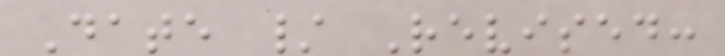Date / Revised:
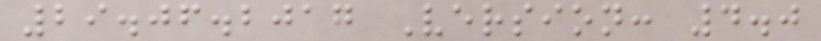29.06.2017 Version: 4.0
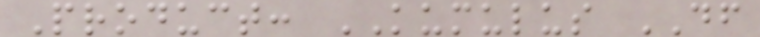Product: KUMULUS DF
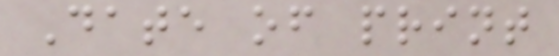Date of print
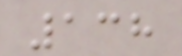138
